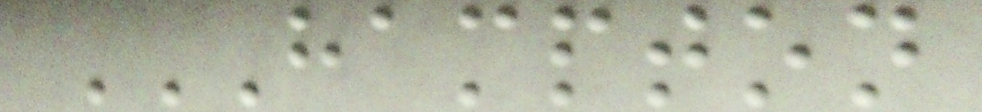HAMPTON
